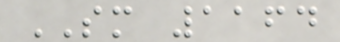SM 1164
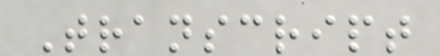Transcript
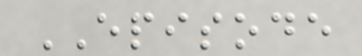EPISODE
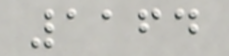1164
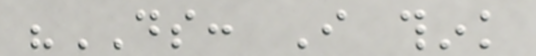"DS: I think
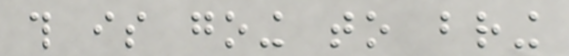this is going to bring
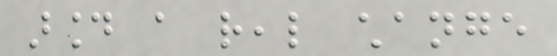around a real change
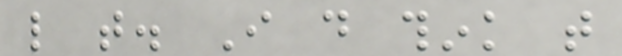like that. I do think that
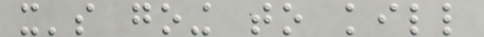it's going to kill
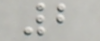2
